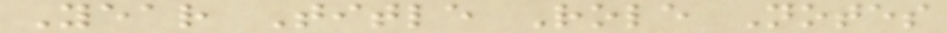Year Title Role Notes
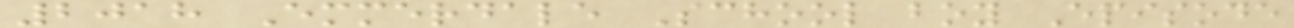2018 Emmerdale School boy Episode
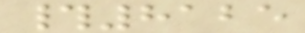#8125
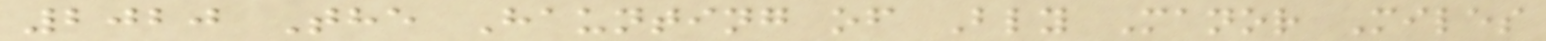2020 The Haunting of Bly Manor Miles
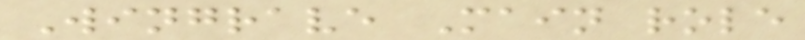Wingrave Main role
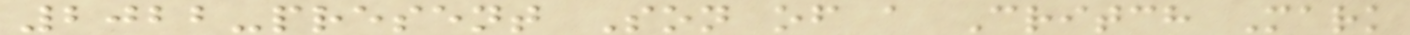2022-present Son of a Critch Mark
